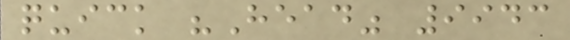quick "Head" 9943
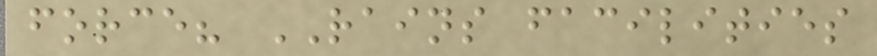force? RAINS facilities
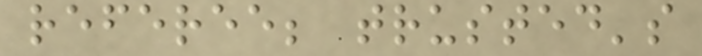referee; trusted's
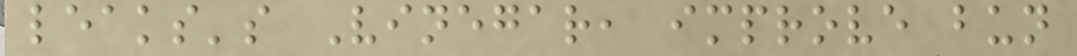leaks's Vinegar, improve bun
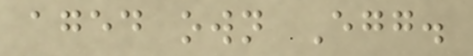aged own Egg.
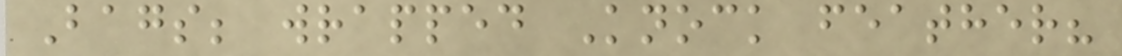Bags; wrapped Knock feather?
